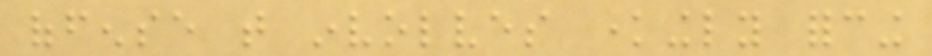offense that involves knowingly forcing
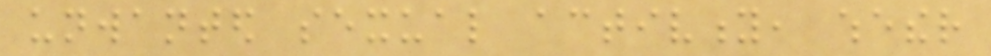unwanted sexual activity, whether
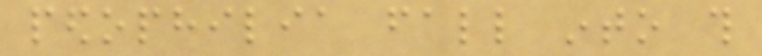pedophilia fall into this
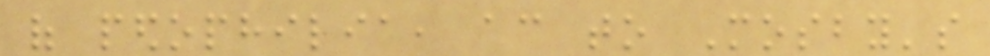of pedophilia, according to Mosby's
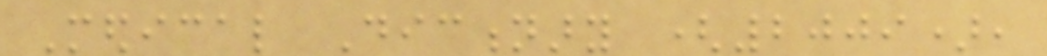Medical Dictionary (2009),
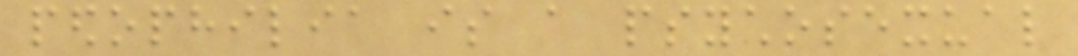pedophilia is a psychosexual
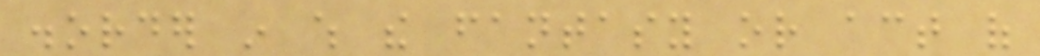disorder in which the fantasy or act of
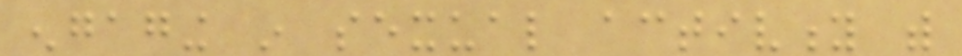engaging in sexual activity with
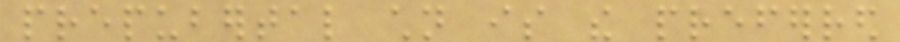prepubertal children is the preferred
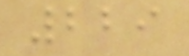229
